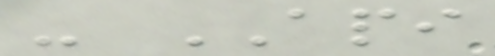- API
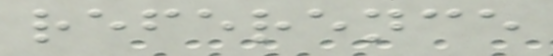reference
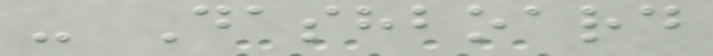- Dashboard
